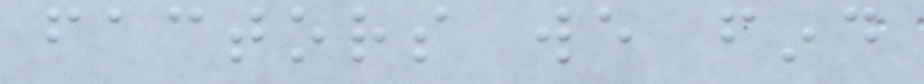factors we find
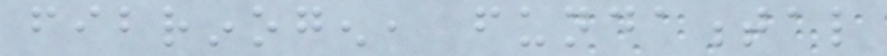fibrinogen, fundamental
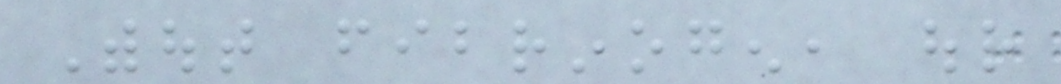Without fibrinogen, our
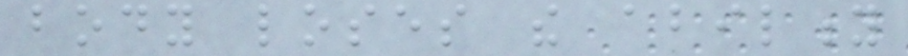body loses the ability
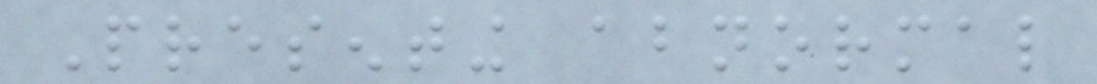Presenting abnormal
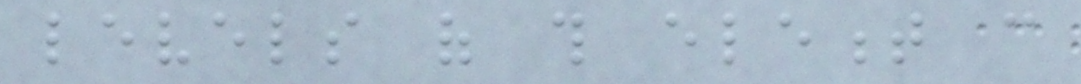levels of this element can
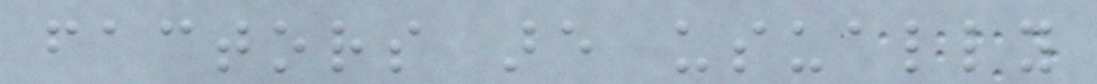factors are usually
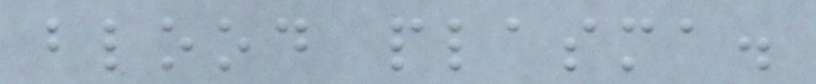blood plasma.
